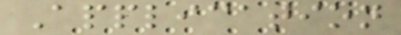Application
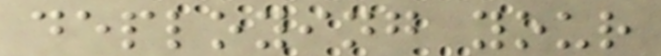deploying your
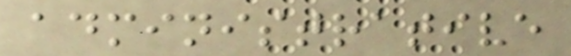administrative
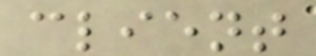client
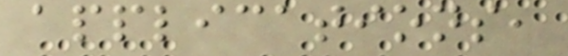applications,
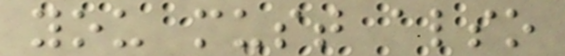you must also
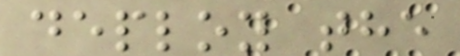deploy the
